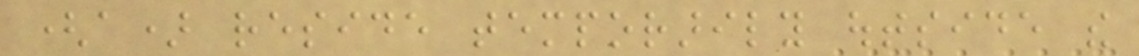(a) reside temporarily outside the
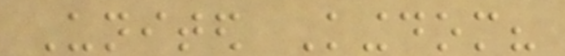United Kingdom?
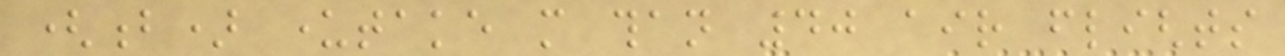(b) undertake more than 40 air flights
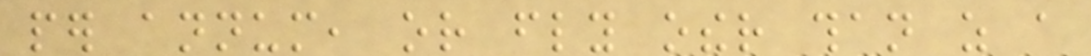per annum, or fly other than as a
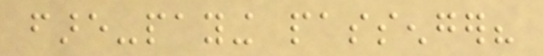fare-paying passenger?
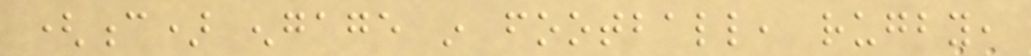(c) engage in football, rugby,
